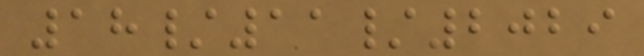18/11/2029
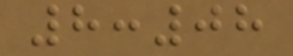8:08
